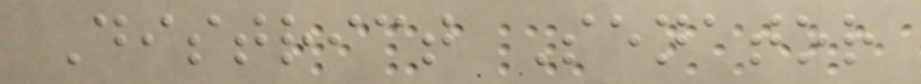District Senator
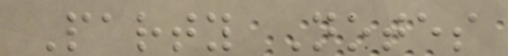Party Notes
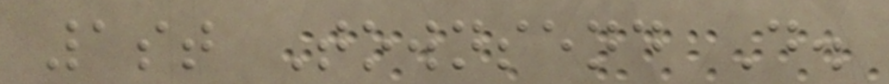1st Townsend D.
